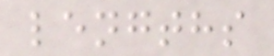lengths
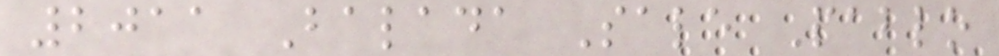2011 Balada Sale Pablo
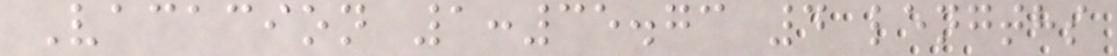Vacacion 1:35.73 4 lengths
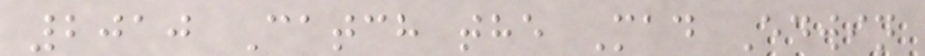2010 Catch the Mad Edwin
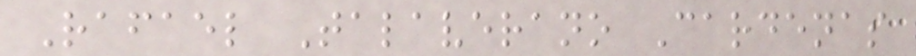Rafael Talaverano Cardenas
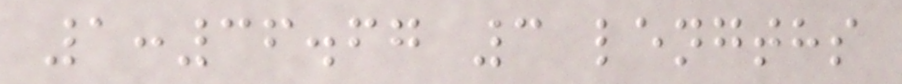1:36.67 3 lengths
